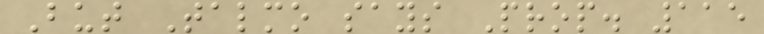But Talmo says Prop. 115
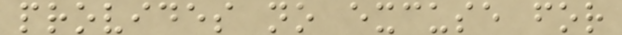provides no excuse for
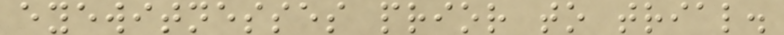eyewitnesses prior to trial.
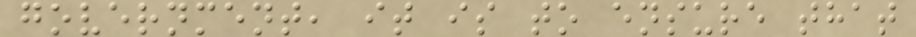government, it is to ensure that
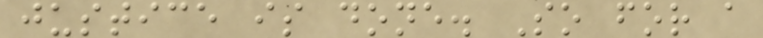justice is done. So for a
